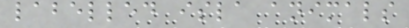labelled isla animals
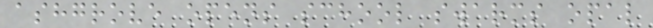ashgrove opens school swarms opal
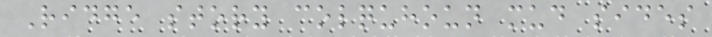Ridge story colquhoun mud sides
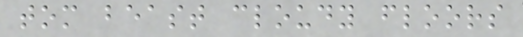tom beast cloudy floors
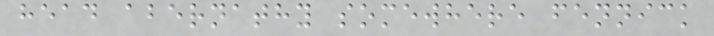head abernathy somewhere fennick
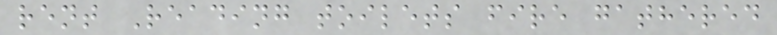rent Reading toilets fire gathered
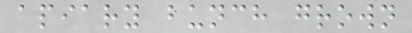apiary bunch grown
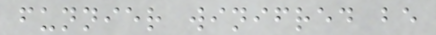funnier winifred be
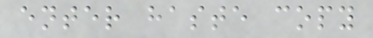enter haste copy
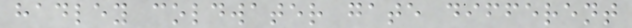hadley coldwater gate different
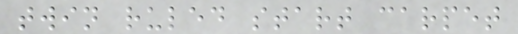twin ruled start carpet
